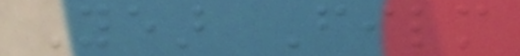Year Film
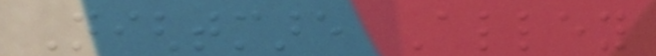Nightmare Alley
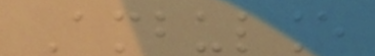Ambulance
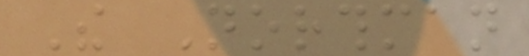The Northman
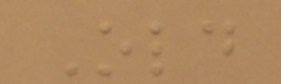Old
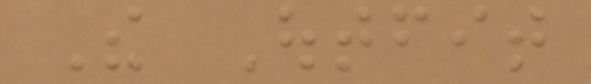The Outfit
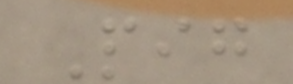Pig
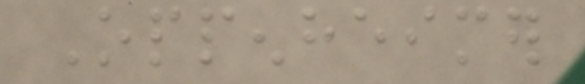Oppenheimer
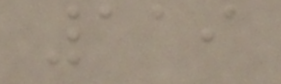119
